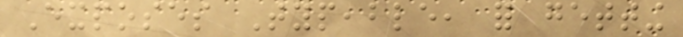Exposes Typeable, for getting
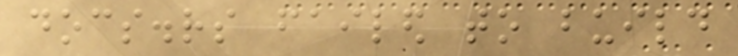docs.rs failed to build
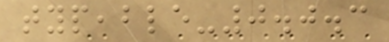typeable-0.0.3
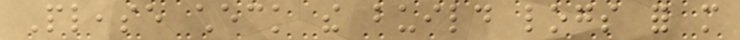Please check the build logs for more
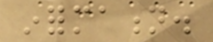information.
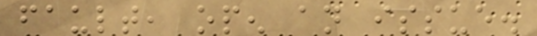fault, open an issue.
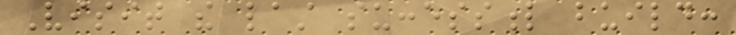Visit the last successful build:
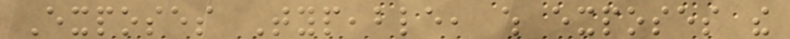Exposes Typeable, which exposes the
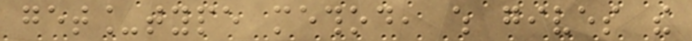get_type method, which gives the
